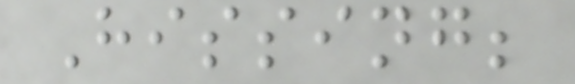Hissing;
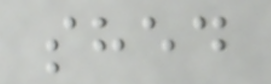shed
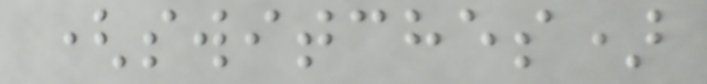(switches)
